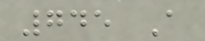745 A
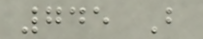745 B
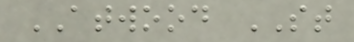ATWOOD ST
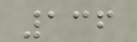136
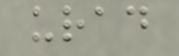urad
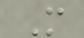M
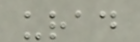urad
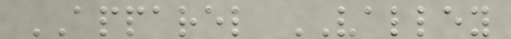APPAREL VALLEY
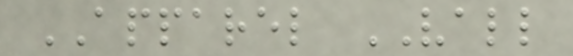APPAREL VALL
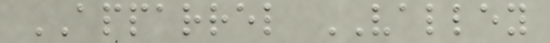APPARREL VALLEY
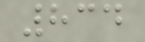834
